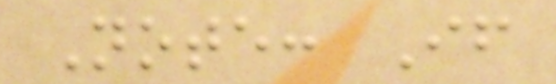Note: If
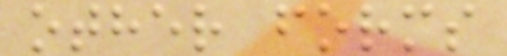other forms
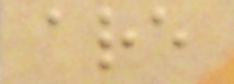are
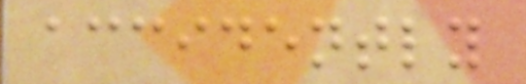accidently
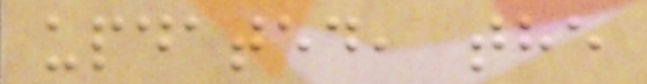updated, the
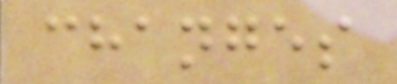changes
